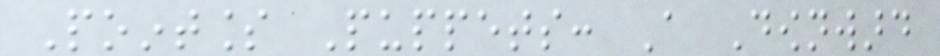Pointless Puppets: A Downward
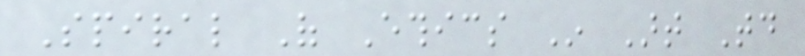Spiral Of Ethics In Art Today
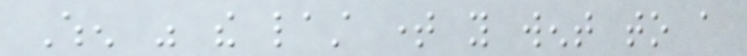When was the last time you went to a
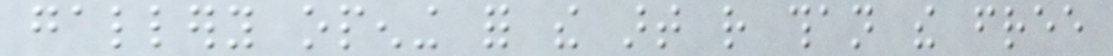gallery opening for the art rather than the free
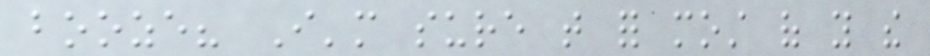booze? I'm sure that for most of you the
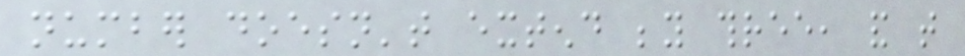number doesn't extend beyond three, and that
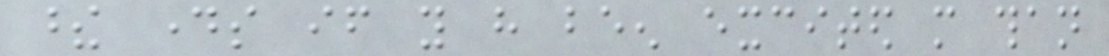these days if you have been excited more than
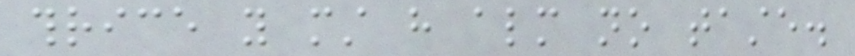thrice you must have almost no taste.
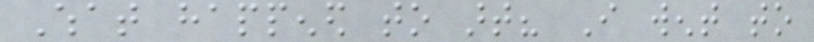What happened to art? I went to
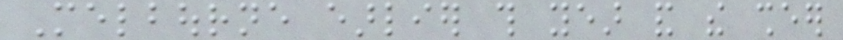Melbourne earlier this year and the sheer
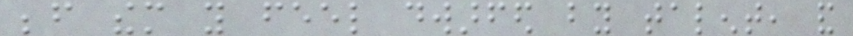before them you feel dwarfed by talent, and
